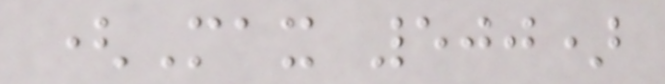(Max 500)
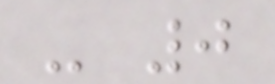- 0
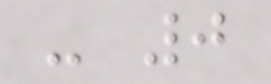- 0
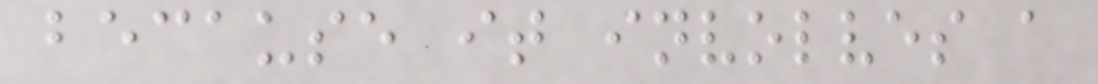because it involves a
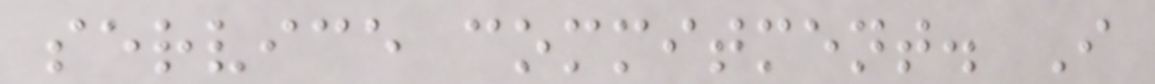service commitment. I
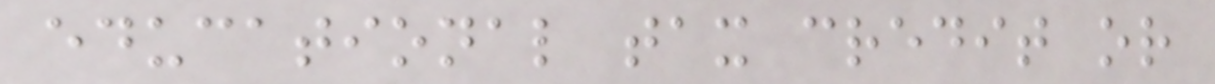educational tax credit or
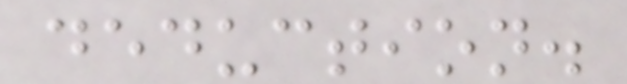deduction.
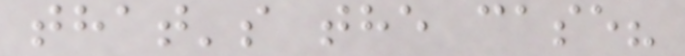that's the case?
